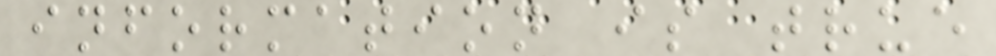information is true
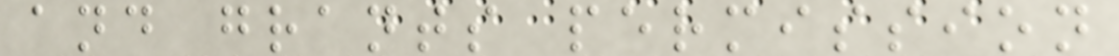and grants permission
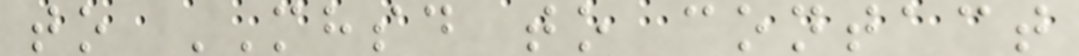to MHSD to contact
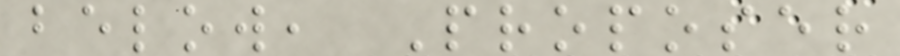below, Proposer
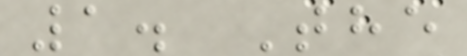1. The
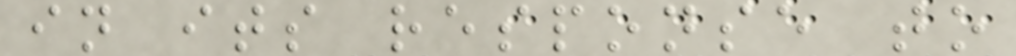in its response to
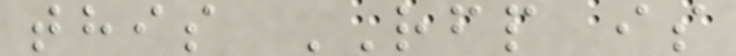this RFP is
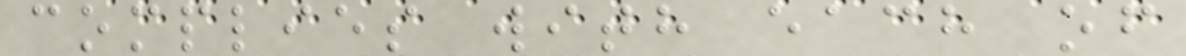complies with each of
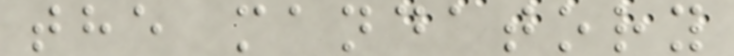the mandatory
